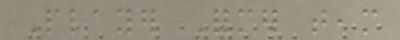Player Former team
